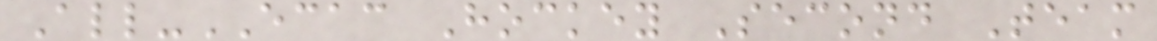All-ECAC Hockey Second Team
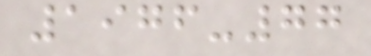1976-77
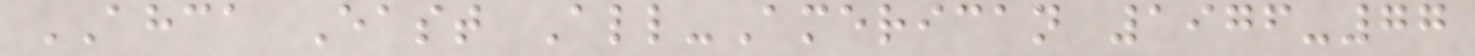AHCA East All-American 1976-77
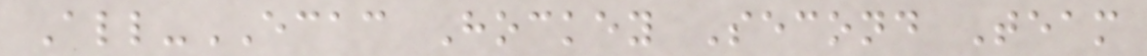All-ECAC Hockey Second Team
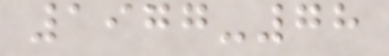1977-78
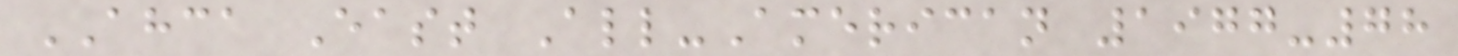AHCA East All-American 1977-78
